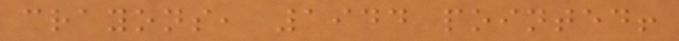crayons, 1944 pointed!
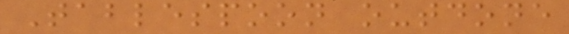Tablespoon outdone
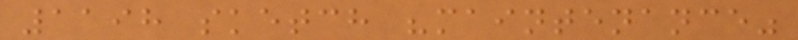1198 sketch "maintenance"
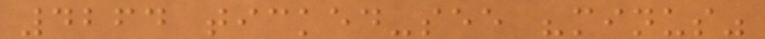4264 ticked-see "minus"
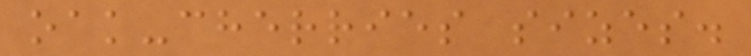oak-cherries sizes.
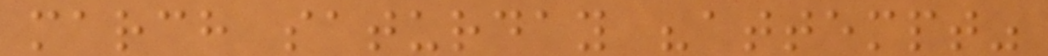march saturday "attempt"
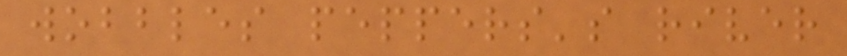wobbles peppers's river
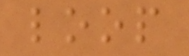loop
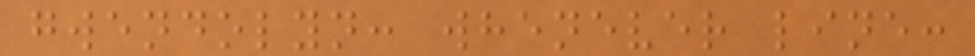gwendolyn: whenever line:
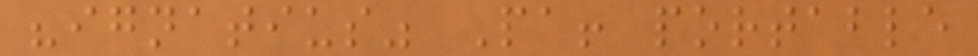"ignatius" Pa! portable
